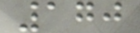170
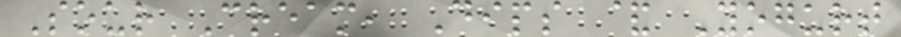Sour Cream, Dips & Yogurt
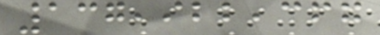137,922,367
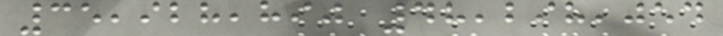35,928,890 48,298,054
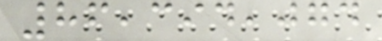86,394,074
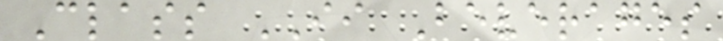Class II Beverages
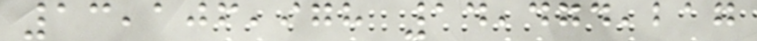13,106,978 14,474,217
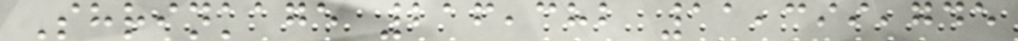Shrinkage 216,382 11,399,745
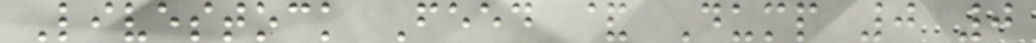Livestock Feed & Dump 0 0
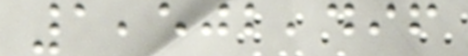1,502,496
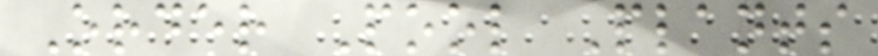Order Pool Plants
